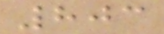803
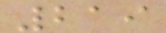219
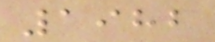1982
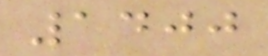1400
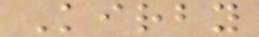Kirby
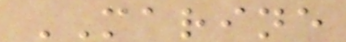MARINE
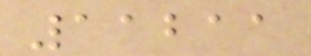11211
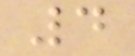4
